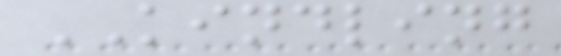KINDLING
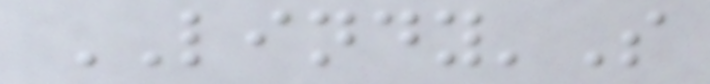LINDY'S
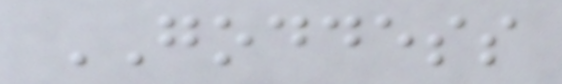GODDESS
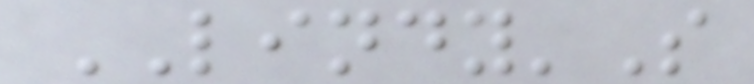LINDY'S
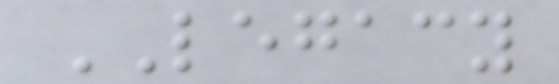LEGACY
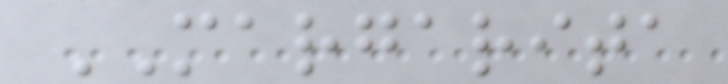MARGARITA
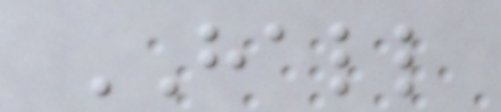HALL
